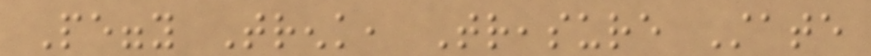Peggy Trenk, Treasure State
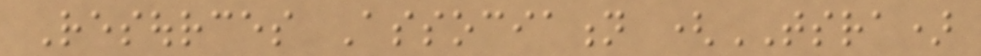Resources Association (TSRA)
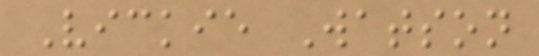Vickie Watson
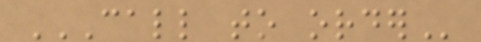CALL TO ORDER
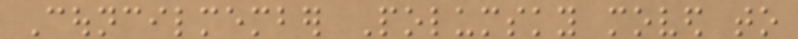Councilmember Polumsky moved to
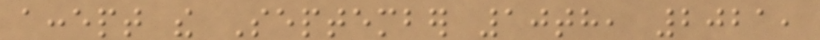accept the September 10th, 2021,
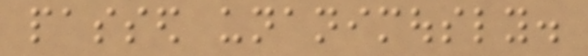passed unanimously.
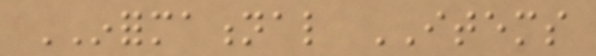INFORMATIONAL ITEMS
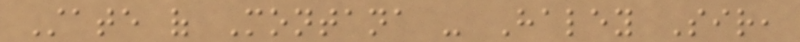State of Montana - Haley Sir,
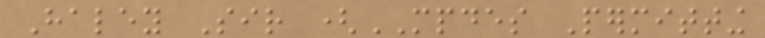Haley Sir (MPDES Permitting
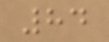84
